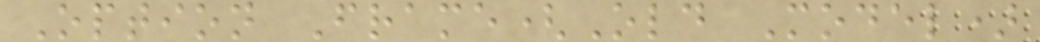Option Frame(Old Model)
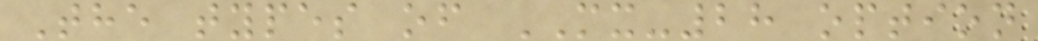The types of MX-28 option
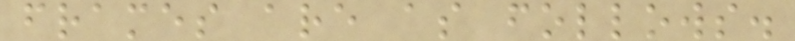frames are as follows.
